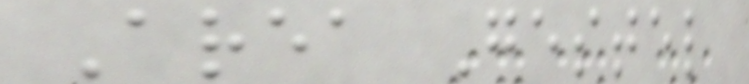Area Gestel
